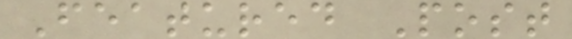Featured Post
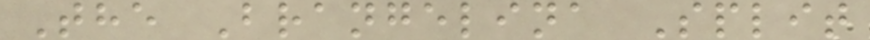The Brangelina Split
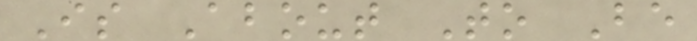Is About To Be
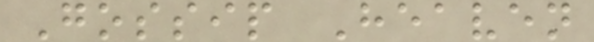Gossip Heaven
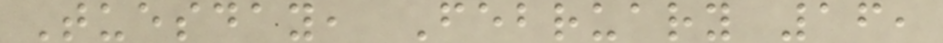Tuesday, February 16,
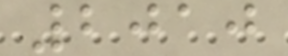2010
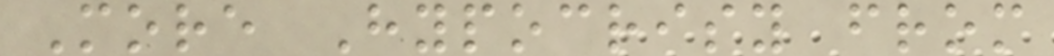More Hypocrisy from
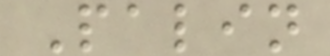Palin
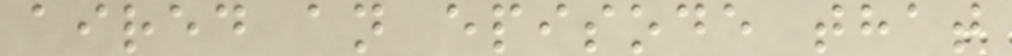aired an episode that
